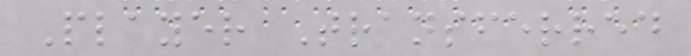Player Transferred
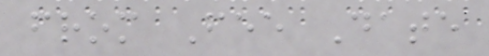from Fee Date
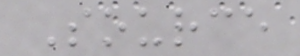Source
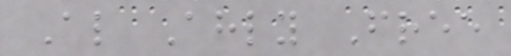Al Ahly Free
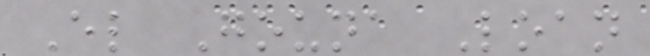El Gouna Loan
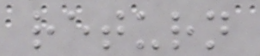return
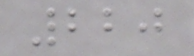220
